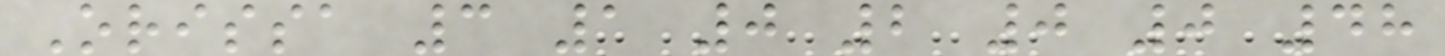Orissa 3 1 0 2 0 0 48
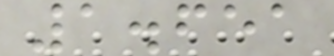1.651
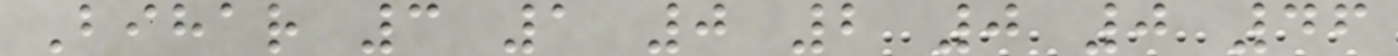Bihar 3 1 0 2 0 0 46
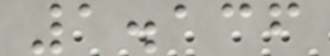1.136
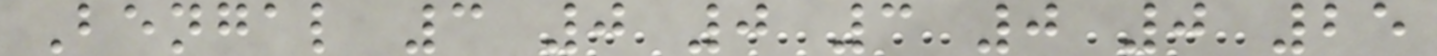Bengal 3 0 0 3 0 0 25
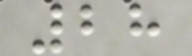28
